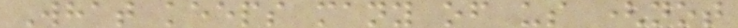What keeps many of us (not
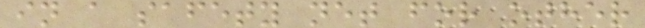in a safety net for other
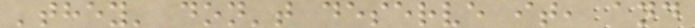'they' don't deserve it, and
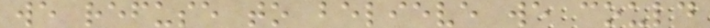we refuse to believe we could
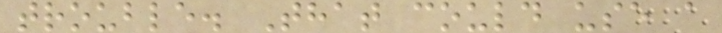trouble. That could use a
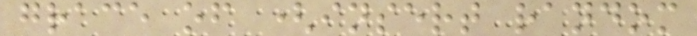grace of (insert random
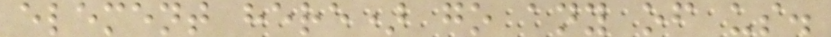element here) go any of us.
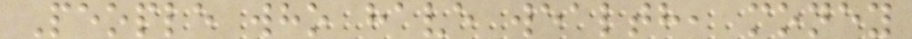People who have wealth, money
